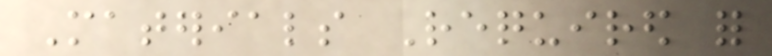Materials Required for
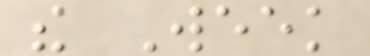the Week
